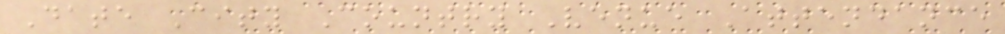Date City Country Venue Attendance
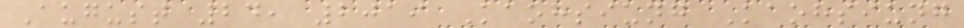August 24, 2019 Kaohsiung Kaohsiung
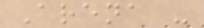Arena -
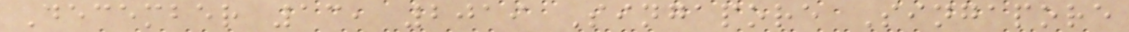December 13, 2019 Singapore Singapore
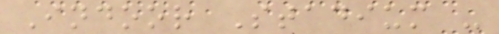Indoor Stadium -
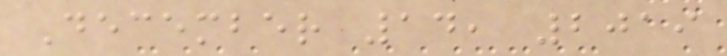December 14, 2019
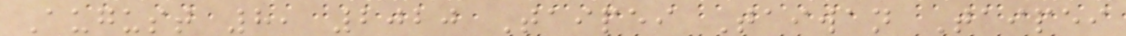August 8, 2020 Taipei Taiwan Taipei
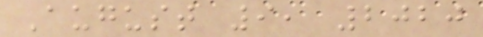August 9, 2020
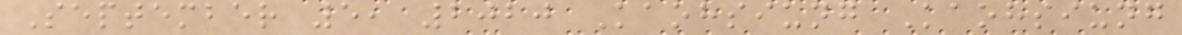September 5, 2020 Kaohsiung Kaohsiung
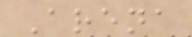Arena
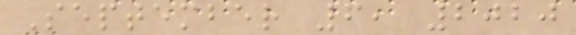September 6, 2020
